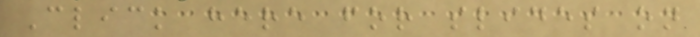Click here for slides on
